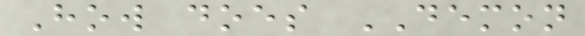How does DEMON
